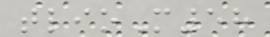tlioM58
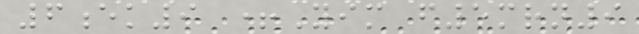6ek9 +Yim f5mrn9
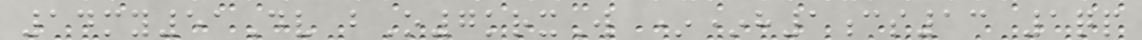14my51Dv bO7krxW **h1cs13 1qp
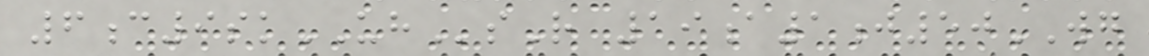6c9skUHsR 19a1j50WG
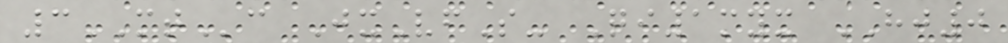3MTc JxVfS- Qi1myx HJ0
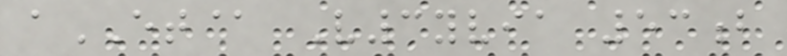aET@ V3yvia 53b
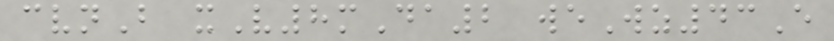cvnB xV8mDa2 weWz43E
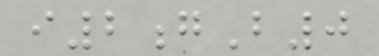i2gB0
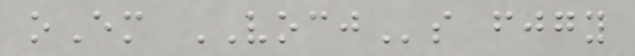oEm VOCJs fjgy
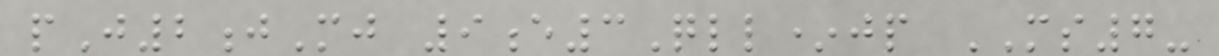pJ2jMj 9e3Qll*jp MS7-
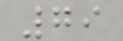79
